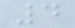4
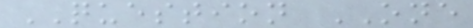QUESTION ONE
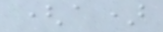(a)
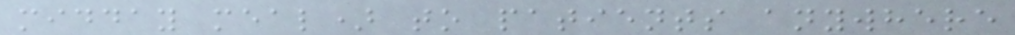midday meal) to patients anywhere
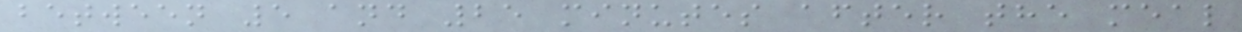between 5 and 25 minutes after the meal
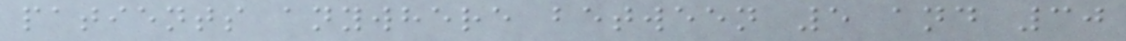patients anywhere between 5 and 30
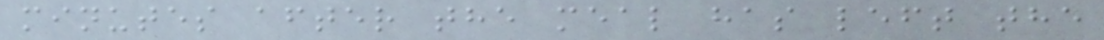minutes after the meal has left the
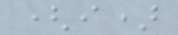(i)
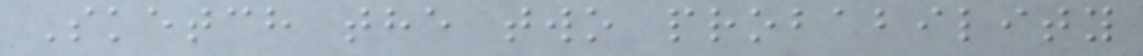Sketch the two probability
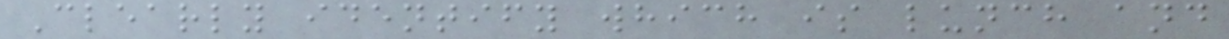Clearly identify which is lunch and
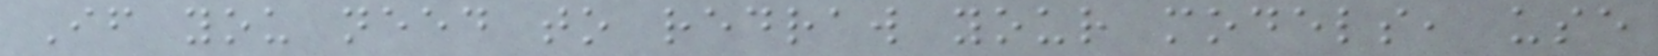If you need to redraw your models, use
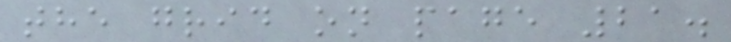the grid on page 21.
